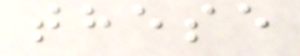these
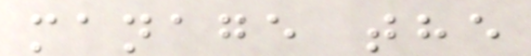manage the
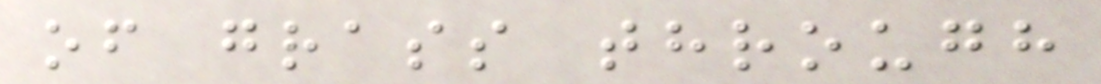of grass through
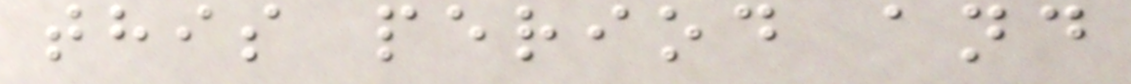this period and
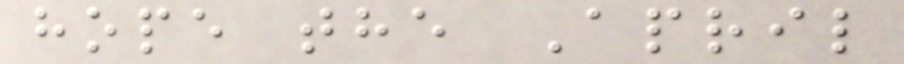hope the April
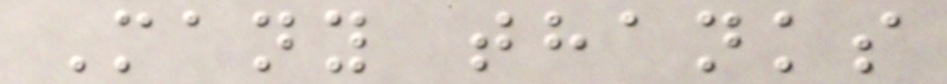Many thanks
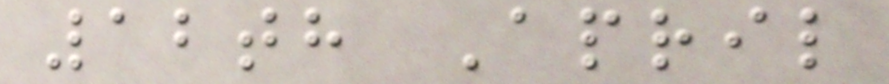12th April
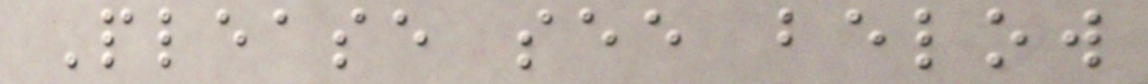Please see below
